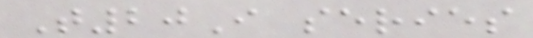T20I series
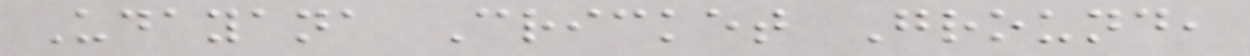Udayana Cricket Ground,
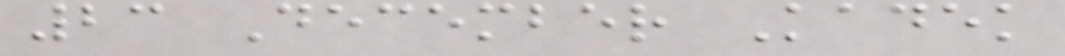23 December Kadek
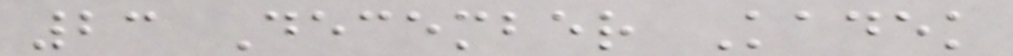23 December Kadek
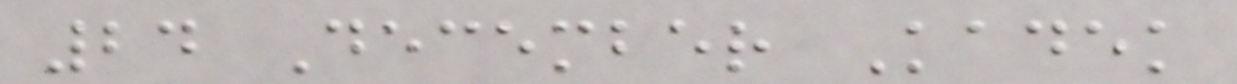24 December Kadek
